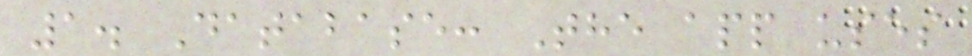1. Database: The app uses
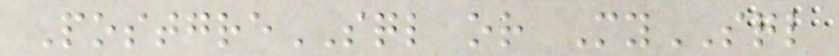PostgreSQL or MySQL
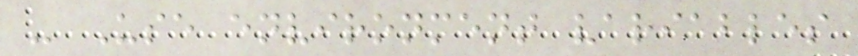- Use environment variables
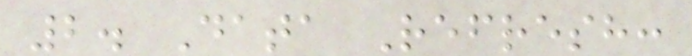2. Data Refresh:
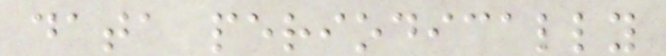data periodically
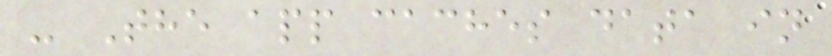- The app caches data in
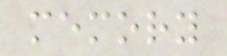memory
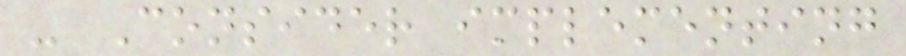- Consider implementing
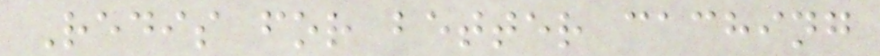Redis for better caching
